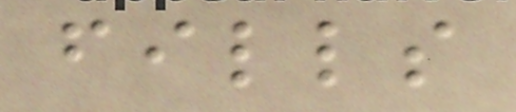fills
